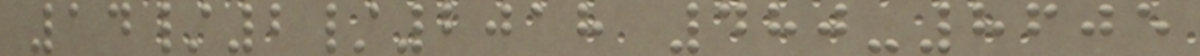14/2/2018 480-8605
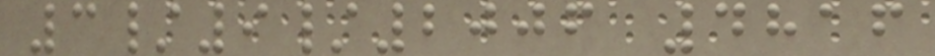3/9/2006 4816
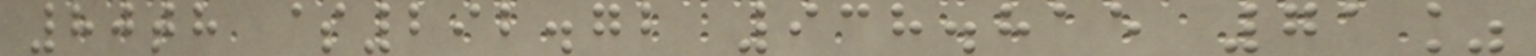80th $292.72 938.815 71%
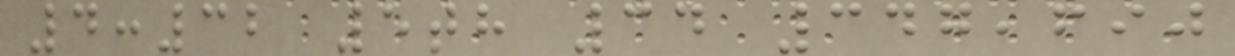4:32 5th 34 347,690
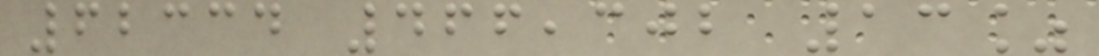62334 466,302 13%
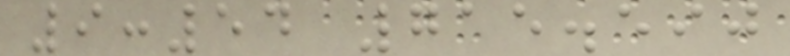9:54 715.590
